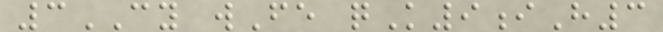3CY wFe qK9iH3
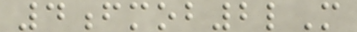4fmob2lM
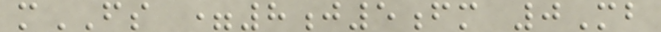mFS =8j5fm 0Mb
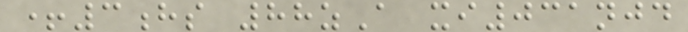+3hs 88zA xi031njd
